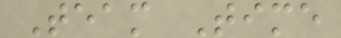Team Time
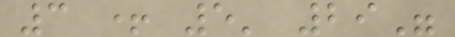3 + 5' 29"
